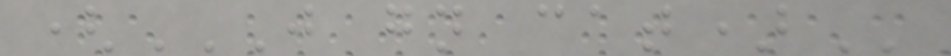(J GN CAT)
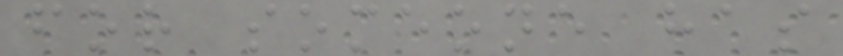for someone has
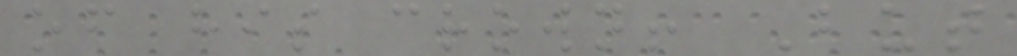of his crown! But
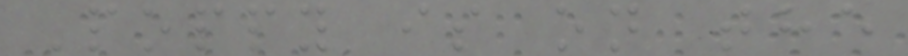Poppy is on the
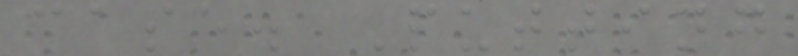case. Putting
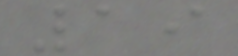19
